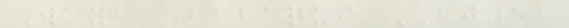Way, Babaqui BJ52
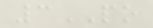3PO
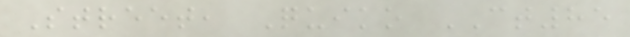Street, Quiko CT85
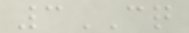3CQ
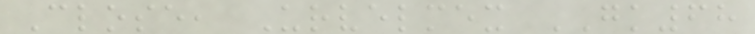Close, Urvelmex GK68
